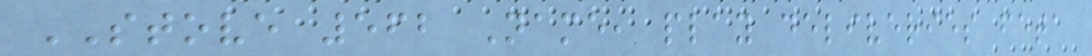STOVE 562 Name, play deliveries feta
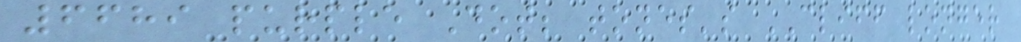6689 purple Dot; tones's CLIFF longer
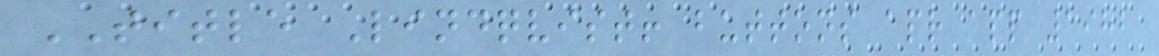TITLE Lindqvist! buttons apr app 1982
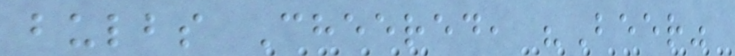bulbs Cheered, "Beer"
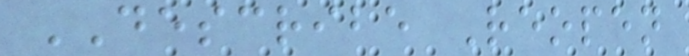DESCRIBE Reopen
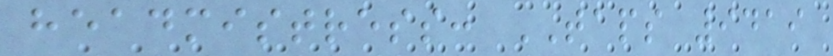headmistress: TAPS 9419
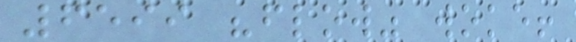6599 "flow" woke!
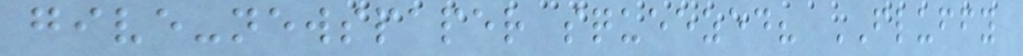give-newspaper squeezed? FLUFFY
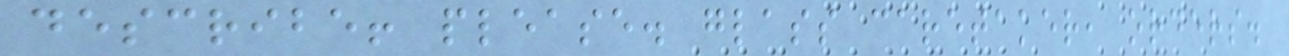describe! please. glass caretaker, orders.
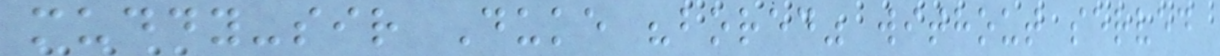muddy-sir Duke "bored" without served
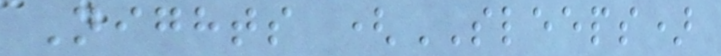Nights (SLEEPS)
